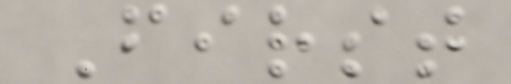First
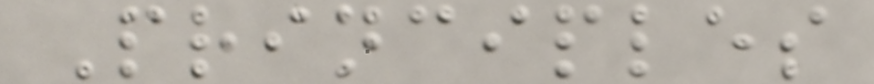Principles
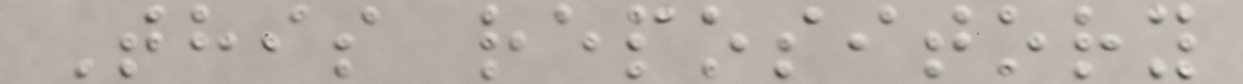This repository
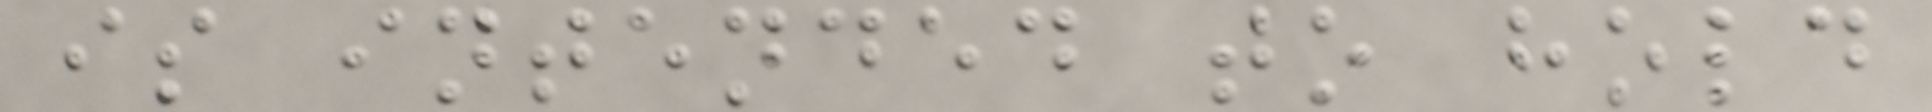is intended to hold
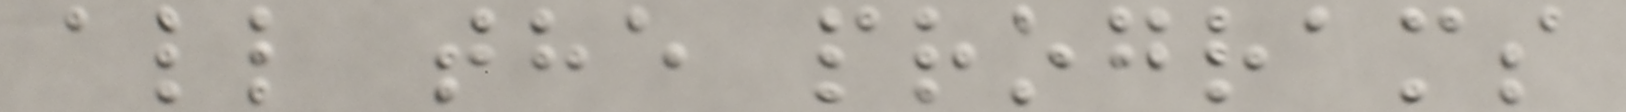all the programs
